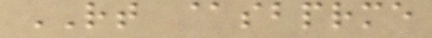RT @sbprme
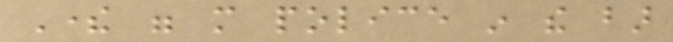There were more police in the bar
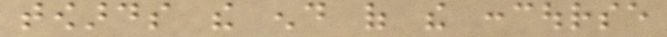towards the end of the concourse
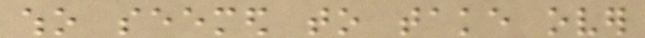who seemed to take over
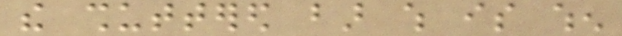the shuttered bar which is when
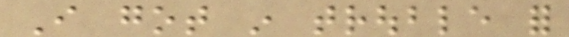I got in trouble for
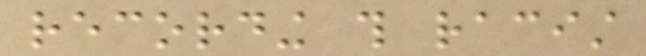recording this racist
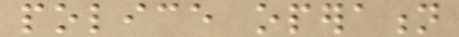police operation
